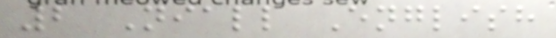2 Niall English
